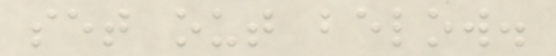set out below.
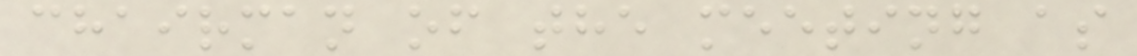chairman of the meeting as
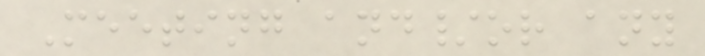Meeting and/or any
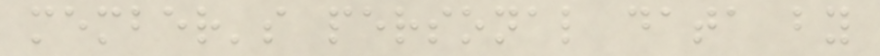member's personal data by
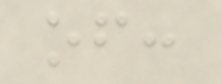of:
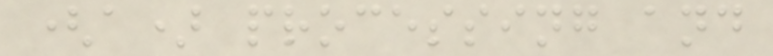(a) processing and
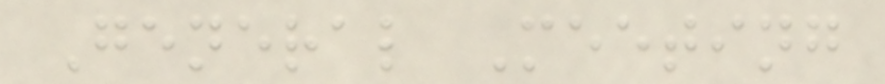General Meeting
